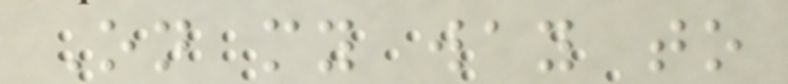On my way to
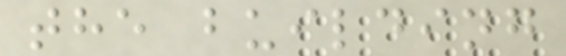the building
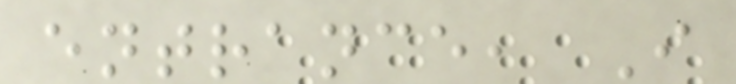entrance, I
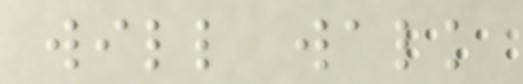will walk
